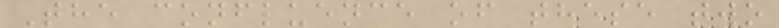The confluence of these two
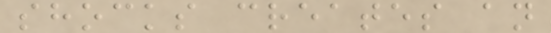shocks creates an
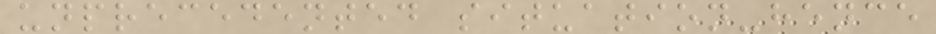unprecedented situation-hence
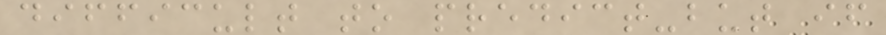difficult to predict-but if
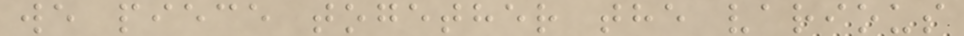we piece together the various
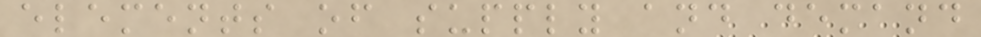elements of supply and demand
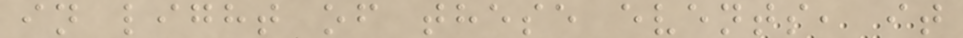in light of these events, it
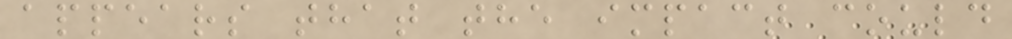appears that the impact could
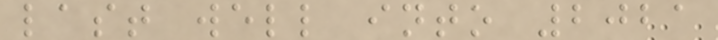last well into 2021
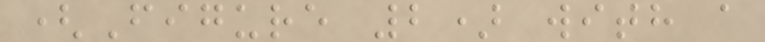(Figure 2) with a
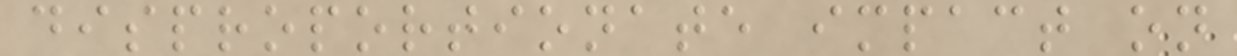disproportionate impact on
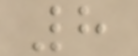8
